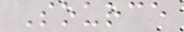Source
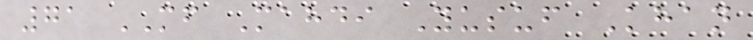71 MF Mahdi Yusuf Khan
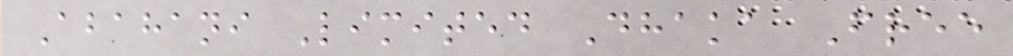Abahani Limited Dhaka Free
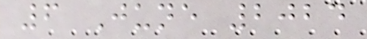6 June 2024
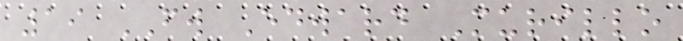19 FW Edward Murillo
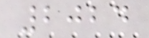2024
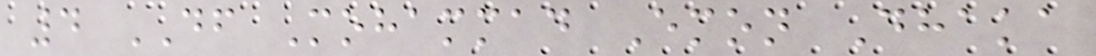4 DF Mohammad Emon Dhaka
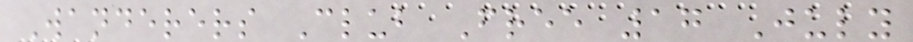Wanderers Club Free 17 July
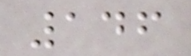146
